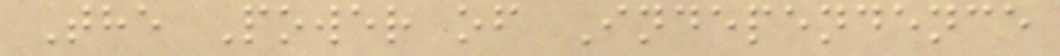The Power of Independence
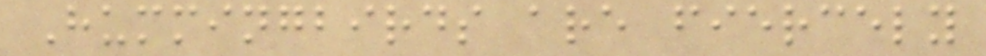Hummingbirds are fiercely
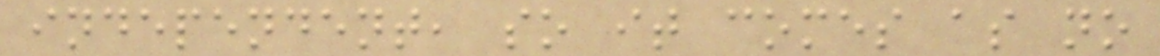independent, so it comes as no
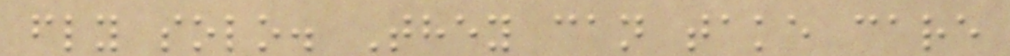fly solo. They can take care
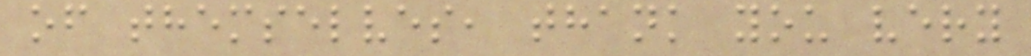of themselves, thank you very
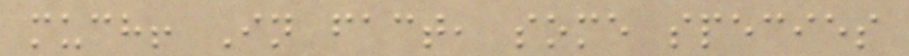much! In fact, some species
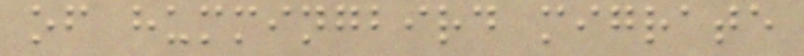of hummingbird migrate
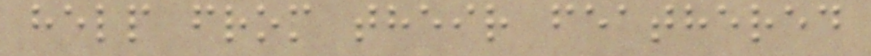help from their feathered
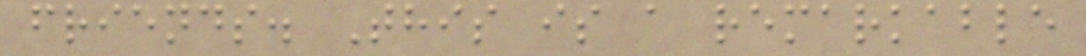friends. This is a remarkable
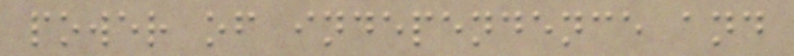power of independence and
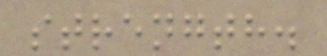strength.
